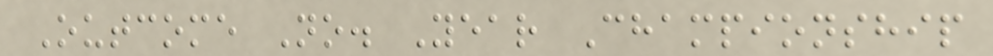Outcome No. Year Championship
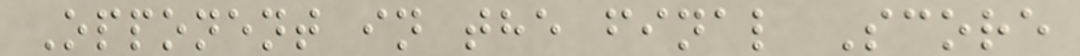Opponent in the final Score
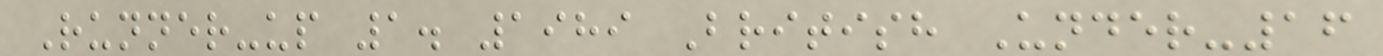Runner-up 1. 1989 British Under-16
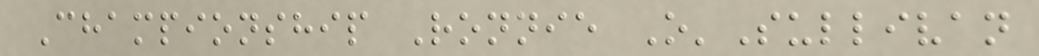Championship Ronnie O'Sullivan
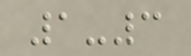1-3
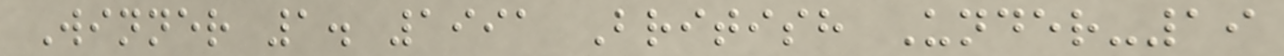Winner 1. 1991 British Under-19
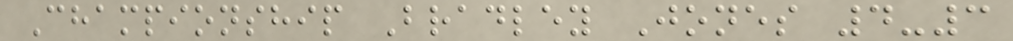Championship Bradley Jones 4-3
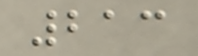213
